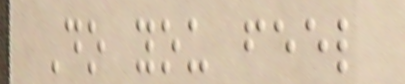Do you feel
